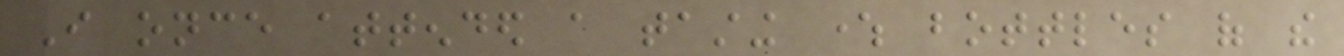I once attended a tasting where bottles of the
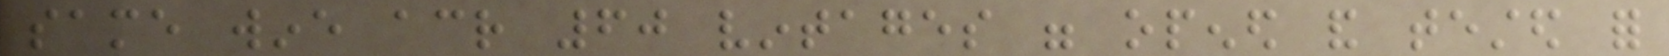same wine across 60 vintages were opened and tested for
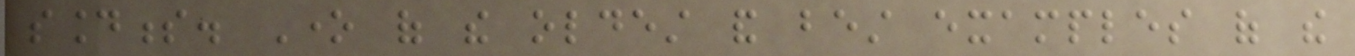soundness. One of the oldest and best examples of the
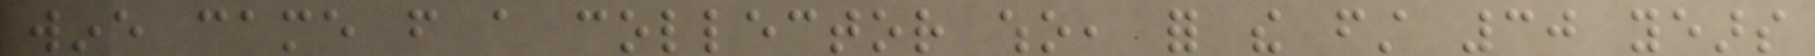wine came from a collector who, for the first 30 years
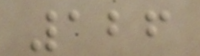126
